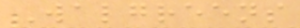Walgreens
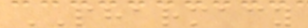PHARMACY
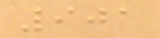901
